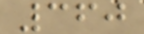360
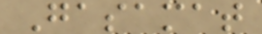Gasamat
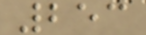253
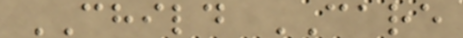CHILD CARE
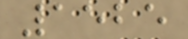1525
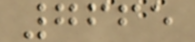7665
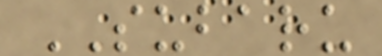SUBARU
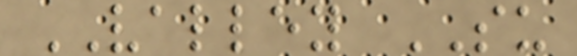VALLEY SU
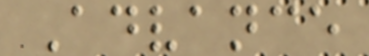Advance
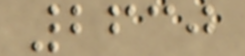2630
